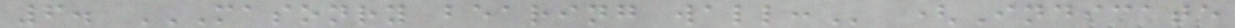6. MASONRY BEARING WALL: (Indicate
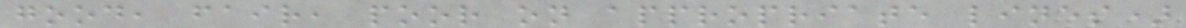good, fair, poor on appropriate lines)
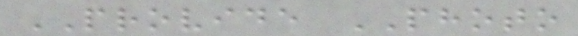PROVIDE PHOTO
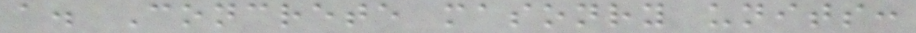a. Concrete masonry units:
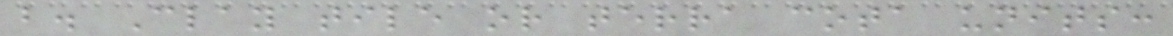b. Clay tile or terra cota units:
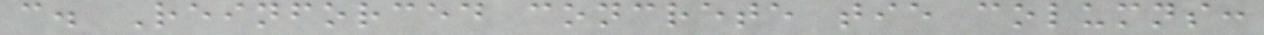c. Reinforced concrete tie columns:
